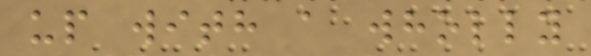up with a wholly
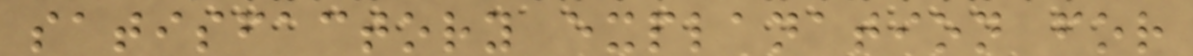satisfactory explanation for
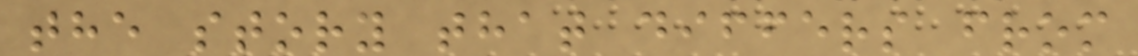the story that differs from
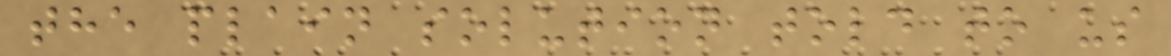the plain solution told to us
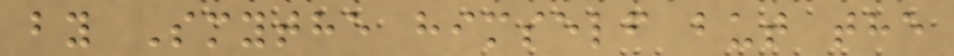by Smythe himself but the
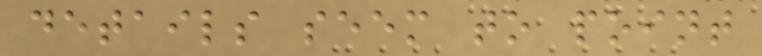details seem to point
